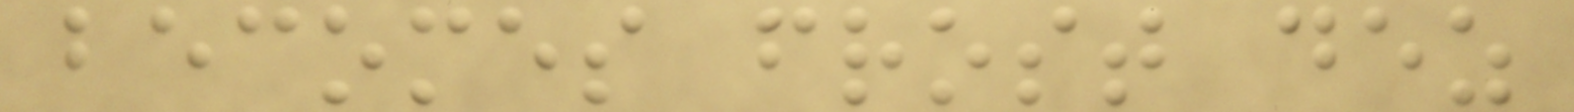becomes frost dez
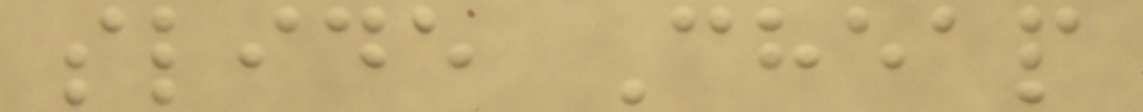slide Cheap
